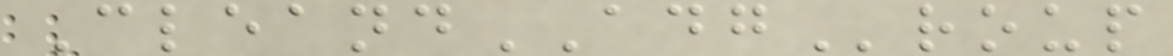CleandADGroup
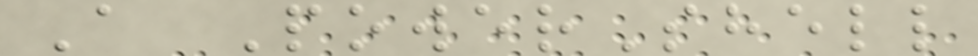A PowerShell
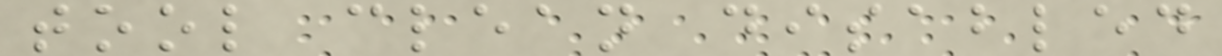tool clean disabled
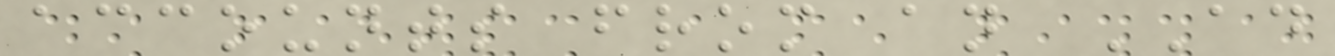accounts from an AD
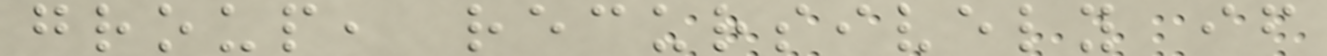group, recursively if
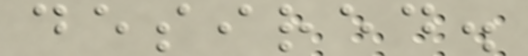desired.
